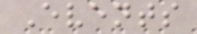Events
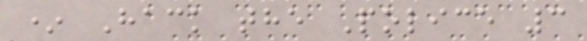* Hack the Police 3
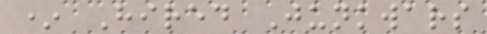* Hired Junkwars
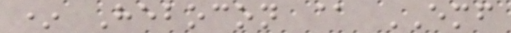* Hebocon @ EMF
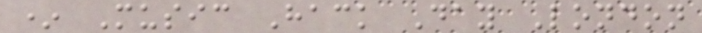* Music Hack Day London
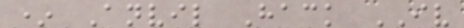* Anvil Hack IV
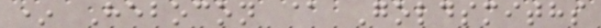* Hebocon @ Goldsmiths
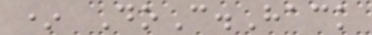* DoC.Hack
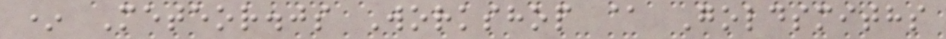* Meteor.js Workshop @ Goldsmiths
